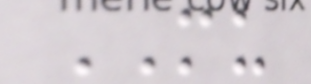MU
